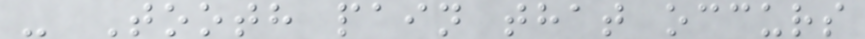- Tooth pain that occurs
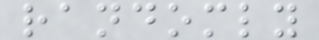randomly
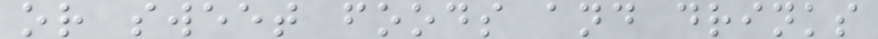or sweet foods and drinks
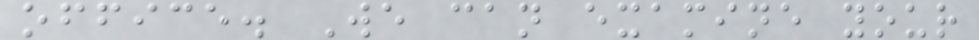office. We can examine your
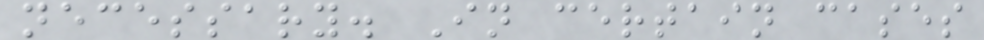necessary. In certain cases
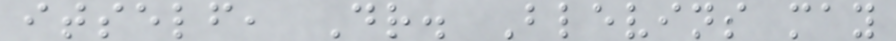itself, Dr. Blevins may
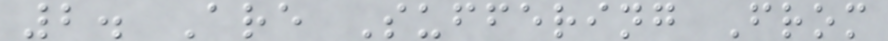2. Are Suffering From
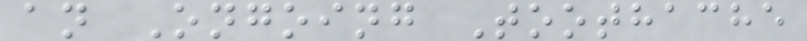an Ongoing Toothache
